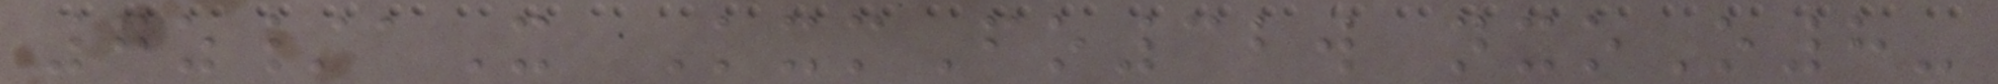7z/aX KxmFo32w nxoO8-
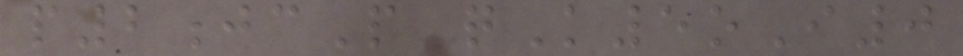p2jcP qK5oI0
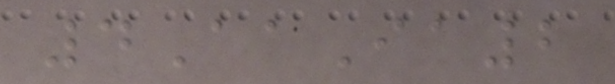4AaIa2
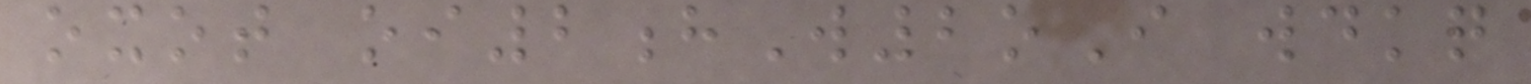oxot oi2hW2oI wdkq
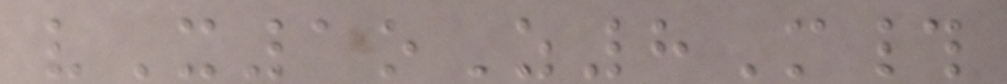vX1oZ8M#
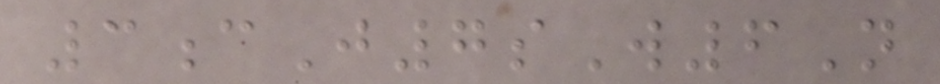3cJ7sW6N
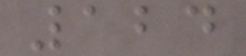124
